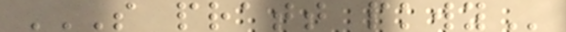S PRATT PKWY
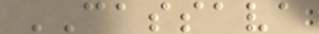CASSAVA
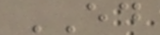ED
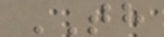TH
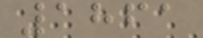1861
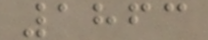1863
